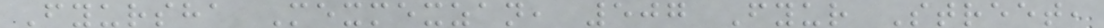Fyursha Mexmexzan, 507 Fyur Street,
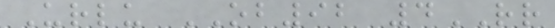Urlu OB92 4RR
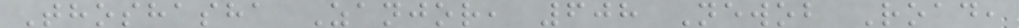Thoshasha Zanjor, 608 Newob Road,
